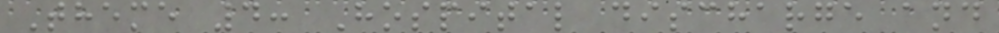Theme 4: Hospital discharge and
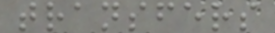transfers
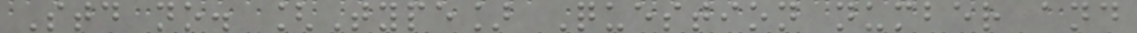Std no. [Type] Question number and
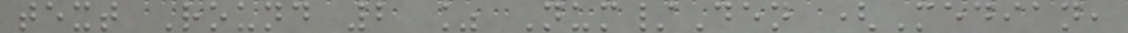text Round 2 % Num/Den (Median,
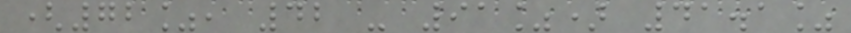(72%, 42 - 91%) 41.1%
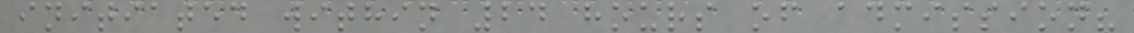initiated within 24 hours of admission?
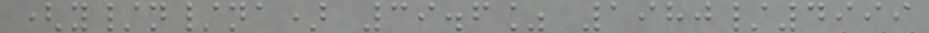(y/n/na) 39.6% 1980/4999
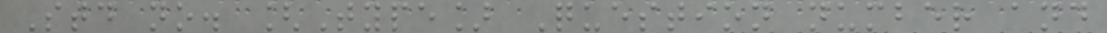Std no. [Type] Question number and
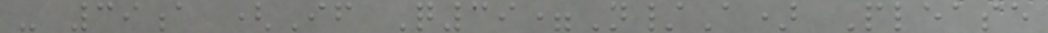- 39a (If Q39=N/A) Please
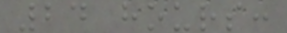24 hours:
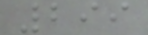299
